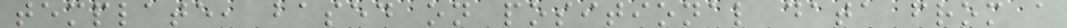template, based on positional data from a
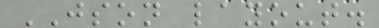JSON layout.
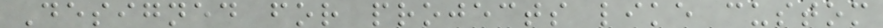Designed for projects like custom
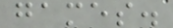games.
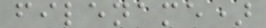filename)
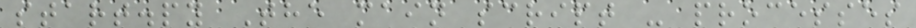start.py The main script - processes
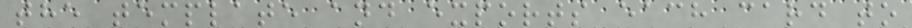the template and exports each card to
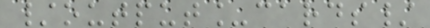/output_cards/
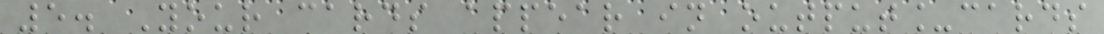5. Your cards appear in output_cards
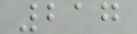217
